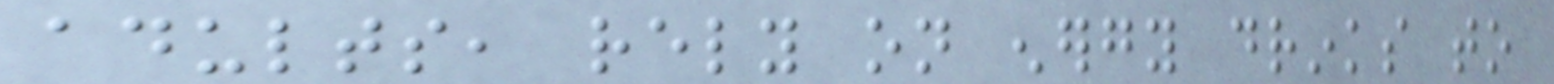adults, rely on energy drinks to
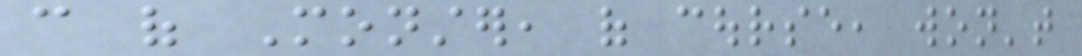can of Monster, of course, won't
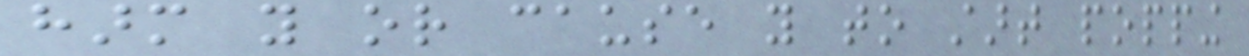harm you or cause you to start popping
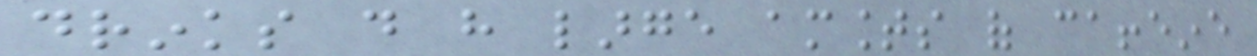drinks do have large amounts of caffeine
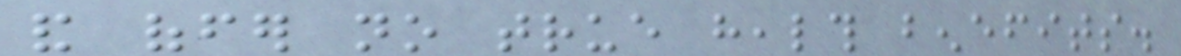and offer no true health benefits.
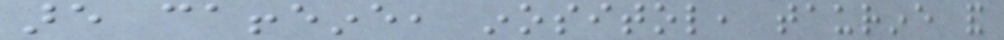are caffeine, inositol, taurine and
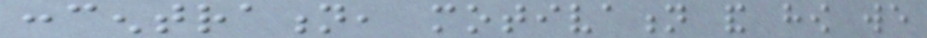concentration, motivation and how we
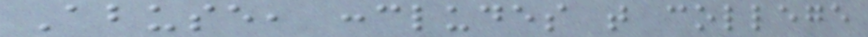Abuse, concludes that college
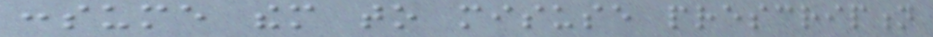consume them to misuse prescription
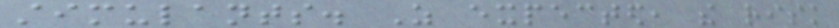stimulants. As expected, the risk
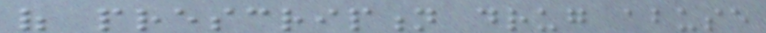of prescription drug abuse
